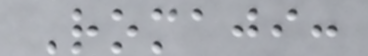Romaji:
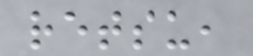retsu,
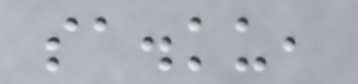sa.ku,
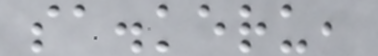sa.keru,
